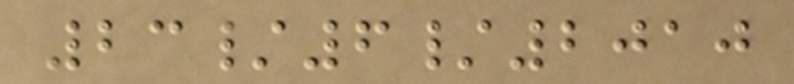23/6/2010
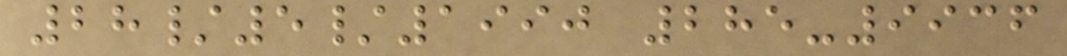28/5/1990 285-9936
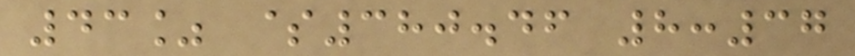43% $380.46 8:37
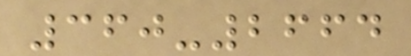360-2664
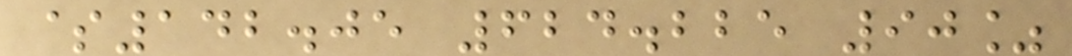$142.05 624.225 90%
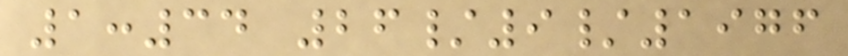1:34 26/9/1976
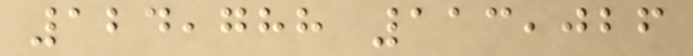124,788 113,026
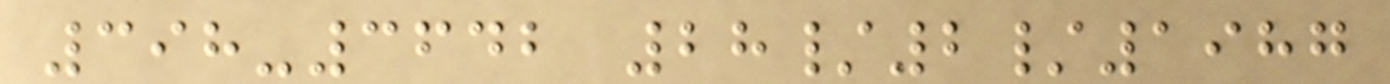398-3642 28/2/1987
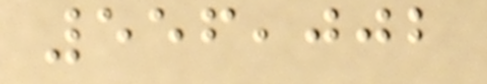556,002
